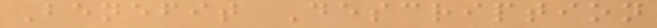Benefit Description
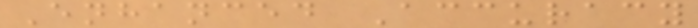Enhanced Accuracy
